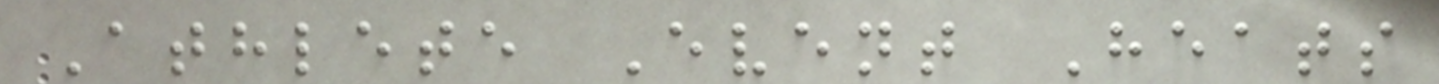Athlete Event Heats
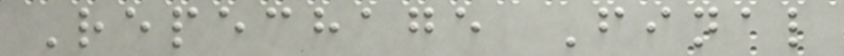Repechage Final
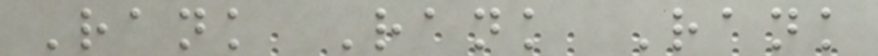Rank Rank Rank
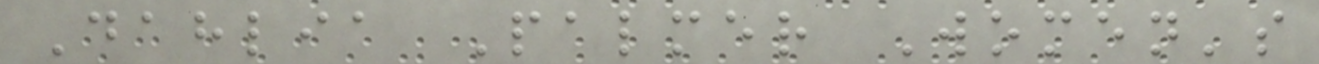Dahlia Palmer Women's
